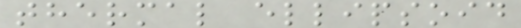thermal ellipsoid
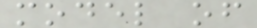model of
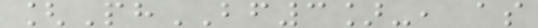[PhBF3]-, as
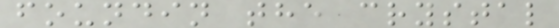foundin the crystal
